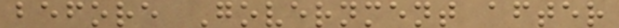before Government after
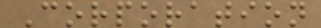Corporation
